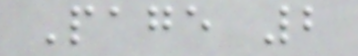Page 2
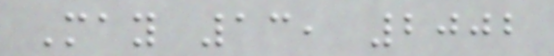May 13, 2002
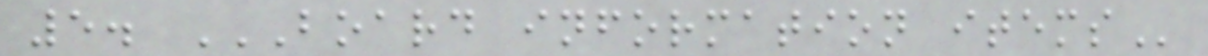5. BOARD INFORMATION ITEMS
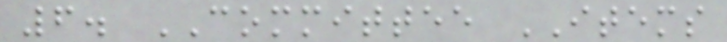6. COMMITTEE ITEMS
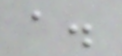a.
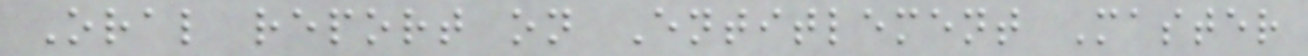Oral report on Entitlement Master
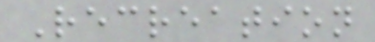Recreation
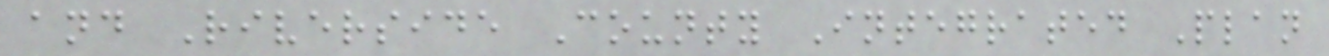and Riverside County Integrated Plan
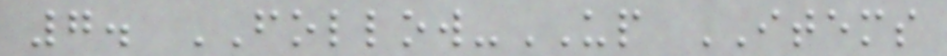7. FOLLOW-UP ITEMS
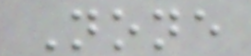None
